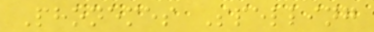Phonemes Spelling
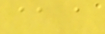aa a
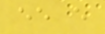ee e
